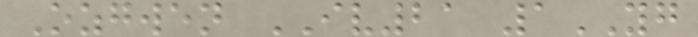Ozgwen IV21 1YG
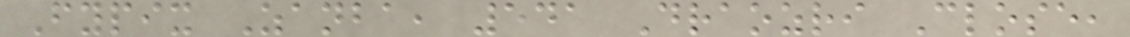Fypix Zanba, 541 Draozri Close,
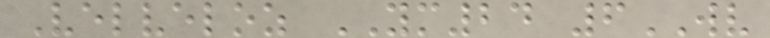Velveloz YM24 6WV
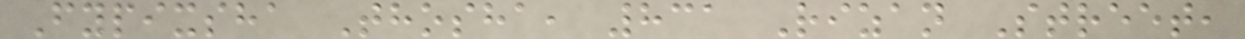Fypixsha Thosha, 831 Rizan Street,
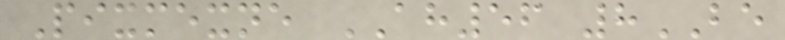Pixmexne AH56 8BE
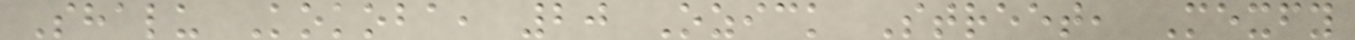Shalu Kokoba, 20 Ozick Street, Mexfy
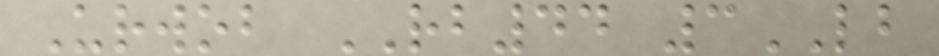Urwob RB44 3LB
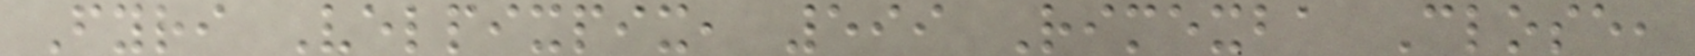Fyri Velpixpix, 599 Rimexba Close,
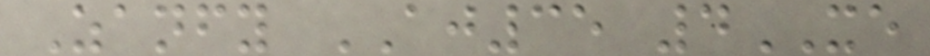Zanfy AJ35 4XE
